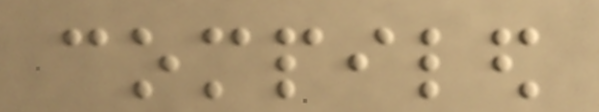compiled
